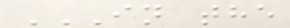IN THE
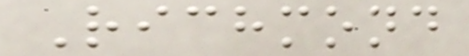Richmond
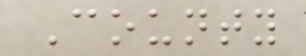County
